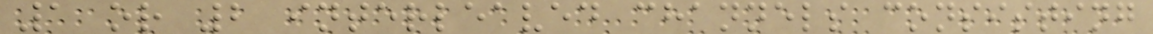1 or 2 interleaved channels consisting
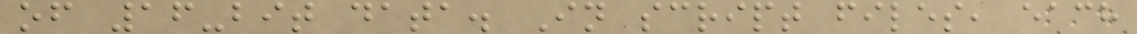of 16-bit data. In script files, each
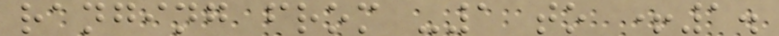ranging from -1 to +1.
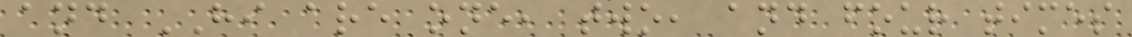and HI are one, two, and four times
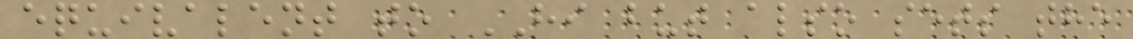equivalent to HI but also sets the
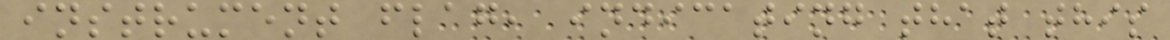instrument flag, indicating that this
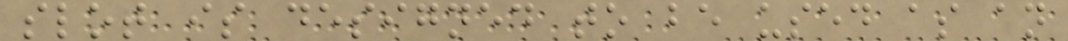slot is designed to be used as an
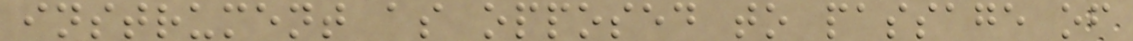instrument as opposed to passage of
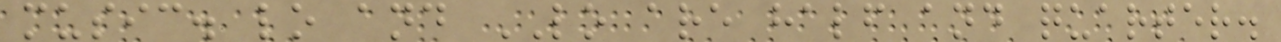music. lo and LO are half and quarter.
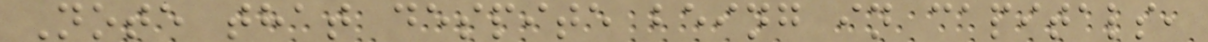Note that despite being in capitals,
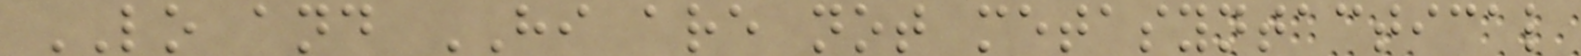LO and HI are not metasyntactical
